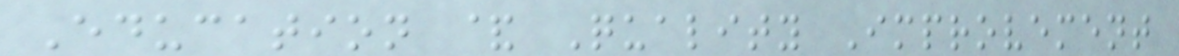Education & Quality Improvement
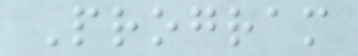Program
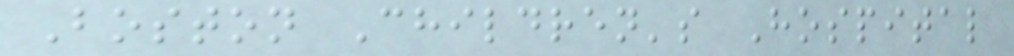Boston Children's Hospital
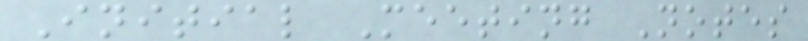Initial Meeting Notes
